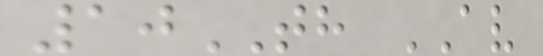10TH AV
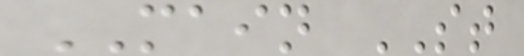MAIN ST
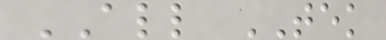ALL TEK
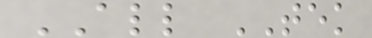ALL TEK
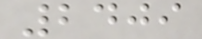2409
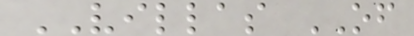VILLAS OF
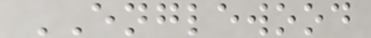ENGLEWOOD
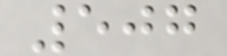507
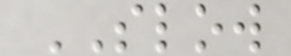SLOW
